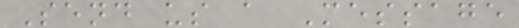Send us a Message
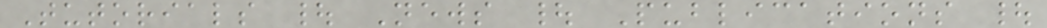Tutorials | News | Publications |
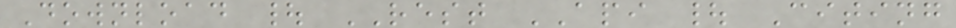Download | REST API | Citing
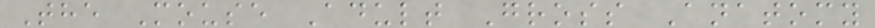The Mouse Adult Gross Anatomy
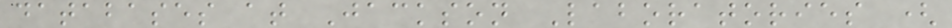databases at Jackson Laboratories (
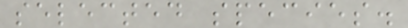selected species.
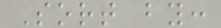Sort by:
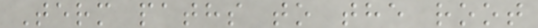Term paths to the root
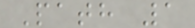Path 1
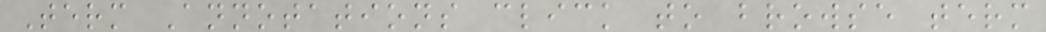Term Annotations click to browse term
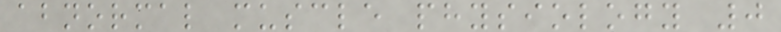abnormal muscle physiology 0
